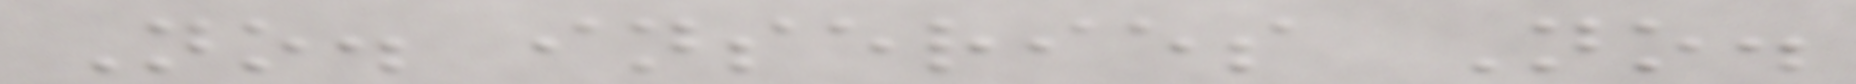No. inseries No.
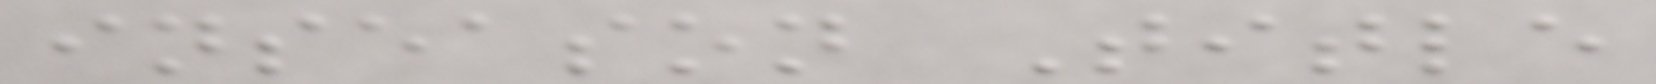inseason Title
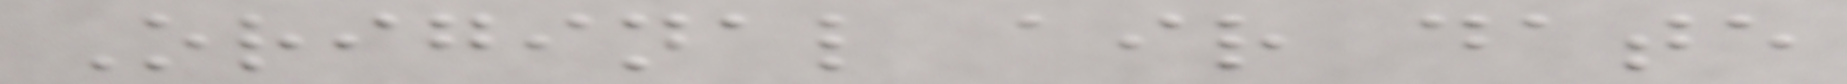Original air date
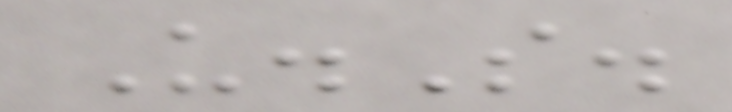U.S.
